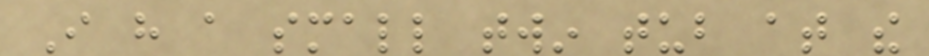I have a small twin tub at the
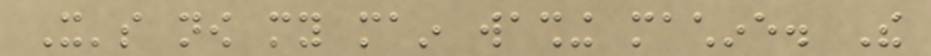It's now my main washing machine. The
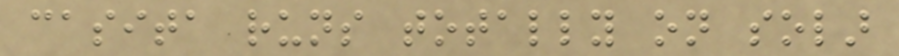casita runs totally on solar
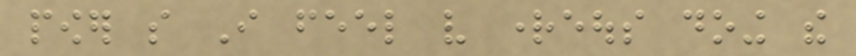power so I feel very righteous doing the
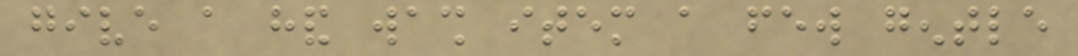give a hand wash item a few gentle
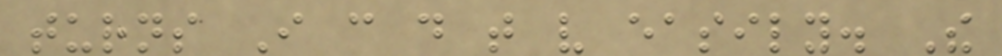turns I can do that very easily. The
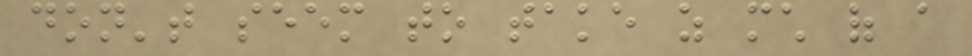don't seem to take as much of a
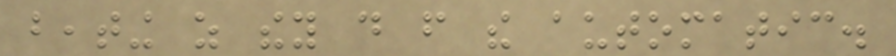beating as they do from the automatic.
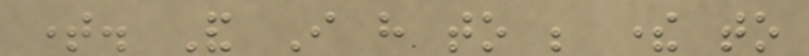time. And I have to be there to
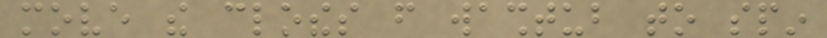move the clothes from washtub to spin
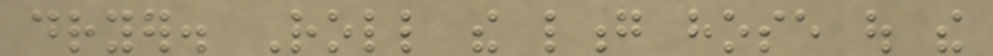dryer. Roll the long hose out the
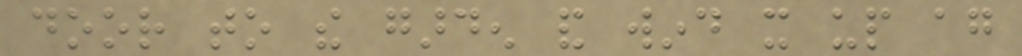door to the garden and wind it up again
